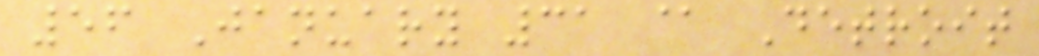56 January 31 @ Detroit
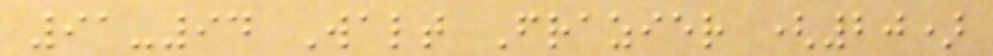91-94 Walt Frazier (20)
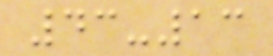43-13
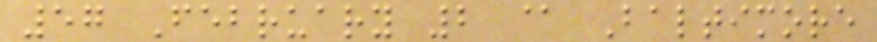57 February 2 @ Baltimore
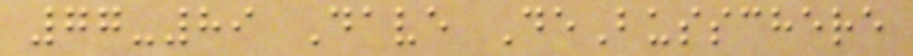77-89 Dave DeBusschere
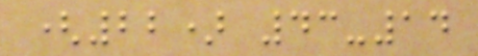(22) 43-14
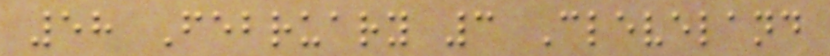58 February 3 Cleveland
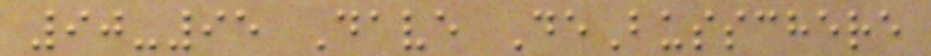90-95 Dave DeBusschere
